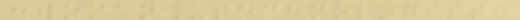:woman_technologist:
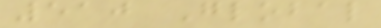510 Global
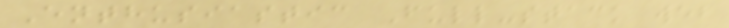Enthusiastic Full-stack web
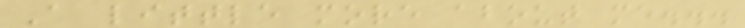A little more about me...
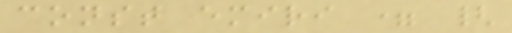const emiri = {
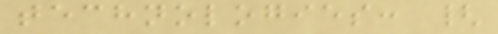technologies: {
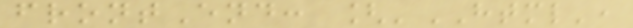frontEnd: ['HTML',
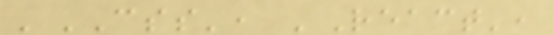'CSS', 'React',
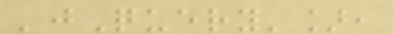'jQuery'],
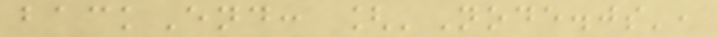backEnd: ['Node.js',
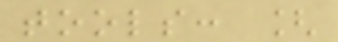tools: [
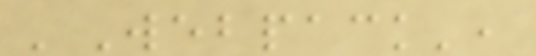'Webpack',
